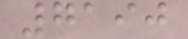7190
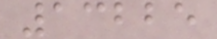13225
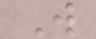W
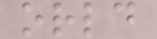orld
